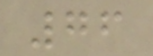76
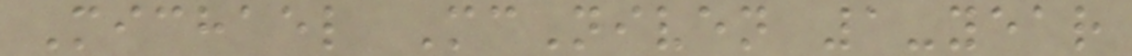Michael McNiven 1-year
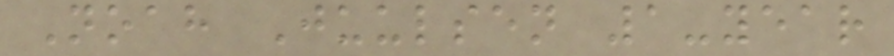Noah Juulsen 1-year
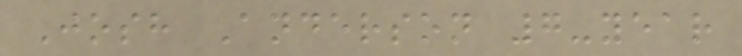Josh Anderson 7-year
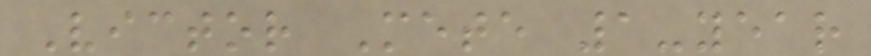Victor Mete 1-year
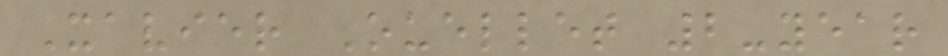Xavier Ouellet 2-year
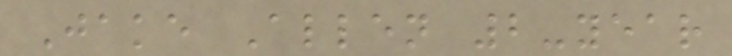Jake Allen 2-year
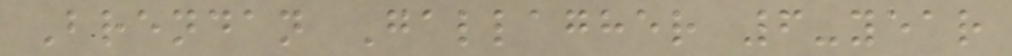Brendan Gallagher 6-year
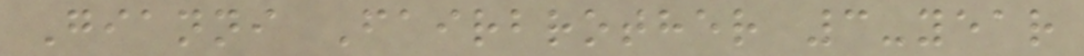Gianni Fairbrother 3-year
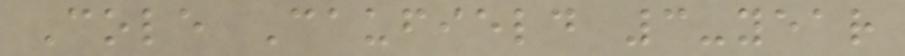Cole Caufield 3-year
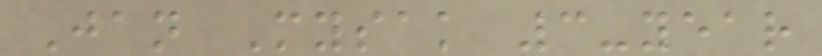Jan Mysak 3-year
